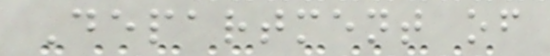Department of
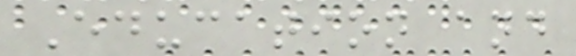Education and
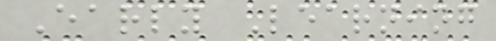Early Learning
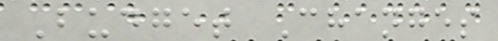Budget Changes
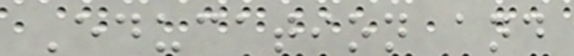Education and
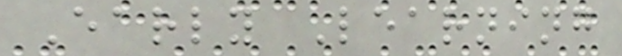Early Learning
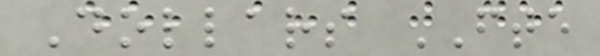Dollars FTE
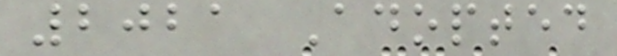2021 Adopted
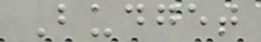Budget
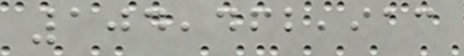104,462,913
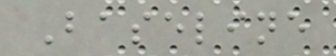Baseline
